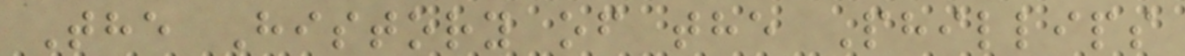The History of the Phillips
